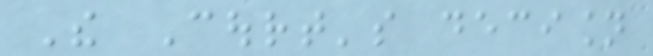The Court's decision
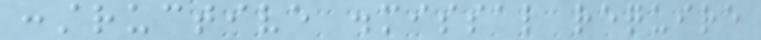constructive dismissal require
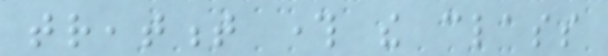treatment through the class
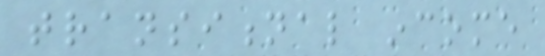transitional income
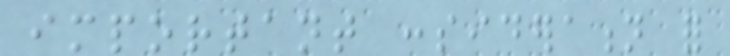important consideration for
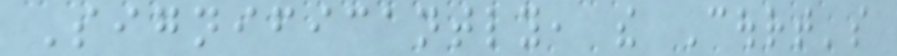Significantly, the Court's
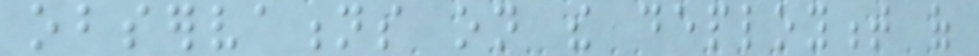observations on the deployment of
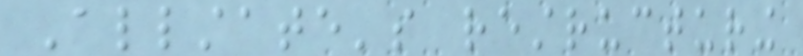Allstate's restructuring
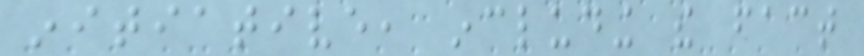initiative, including the fact
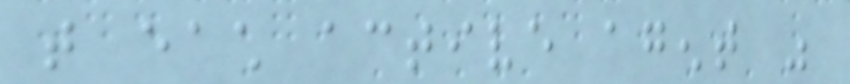that each active agent was
